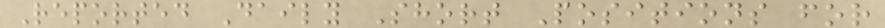Reported Daily Short Positions for
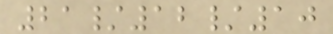21/12/10
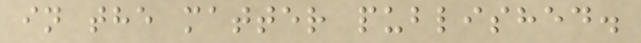in the matter published.
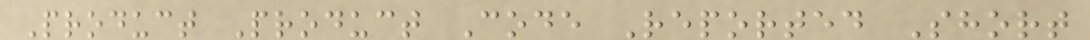Product Product Code Reported Short
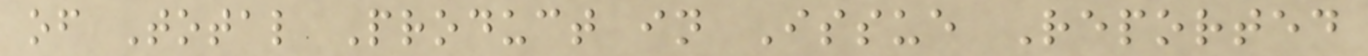of Total Product in Issue Reported
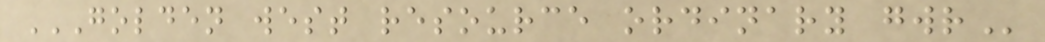GOLDEN WEST RESOURCE ORDINARY GWR
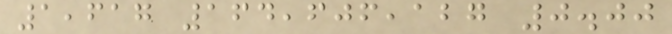1,617 164,606,127 0.00
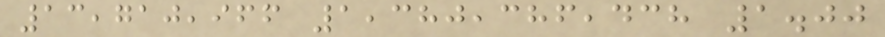13,710,966 1,380,386,438 1.00
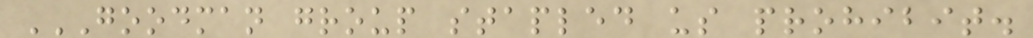GOODMAN GROUP STAPLED US PROHIBIT.
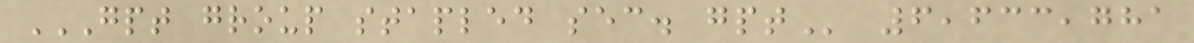GPT GROUP STAPLED SEC. GPT 6,633,781
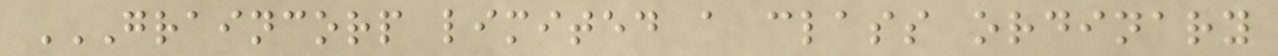GRAINCORP LIMITED A CLASS ORDINARY
